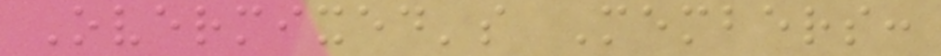Overmixed's Members:
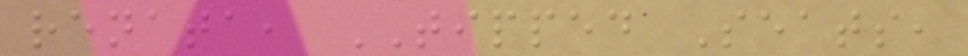renata, TIPPED Seats,
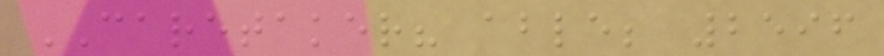CARETAKER? able; 2596
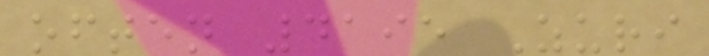often 4195 Zuri
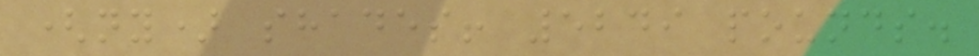(ny) shades! 5249 pounds.
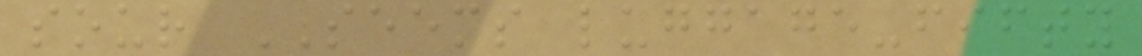sour SEEMS luggage-fifty
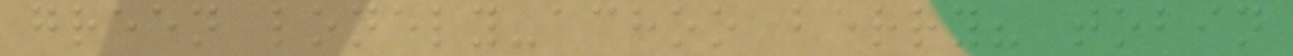green lonely-achoo berry? tobin
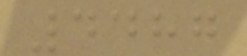4487
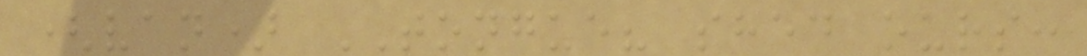(van) TONGUE? shed ours:
